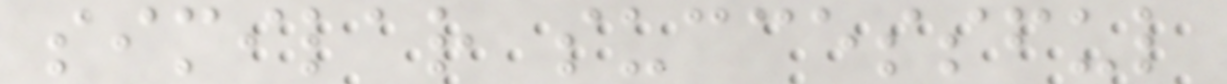similar successful
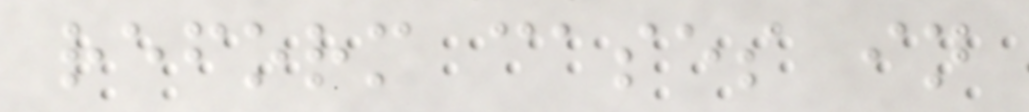reform cases in
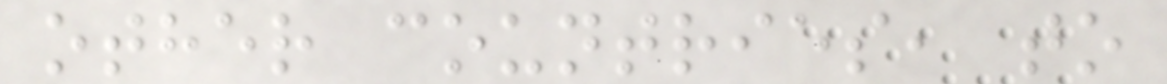other countries, to
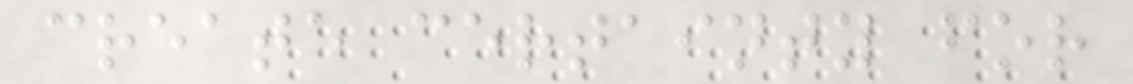create certainty for
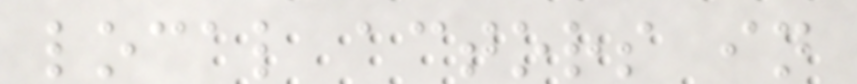local actors in
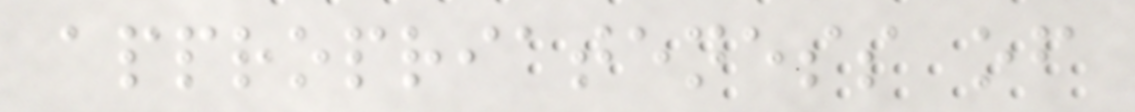appropriateness of
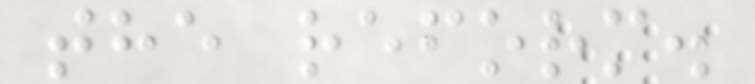the reform.
